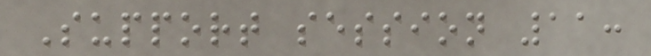Support session 11:
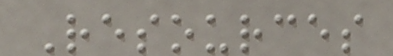Resources
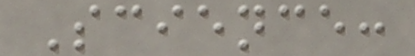Science:
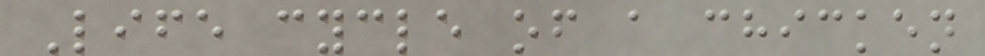Life cycle of a chicken
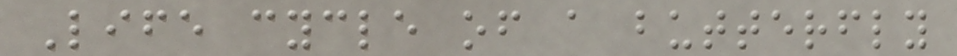Life cycle of a butterfly
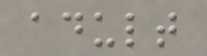adult
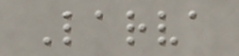Larva
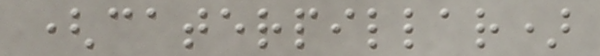(caterpillar)
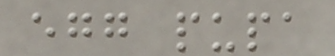egg pupa
